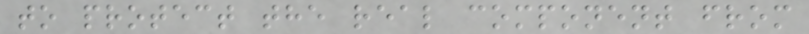to protect the real component from
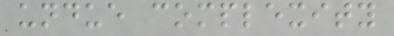undue complexity
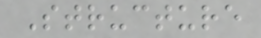Structure
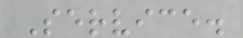Service.
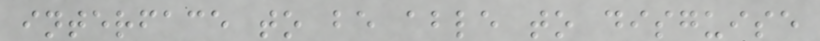interface to be able to disguise
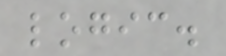logic.
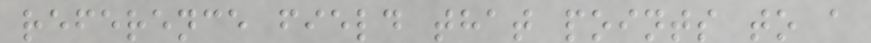reference field that points to a
